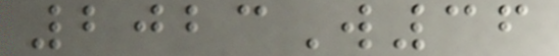2023W36
